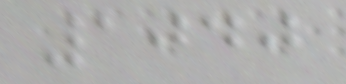1040
